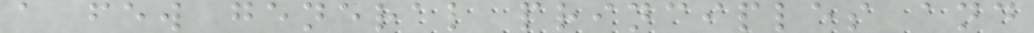a few general principles and
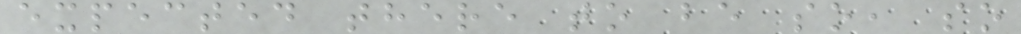expected there to be so, so
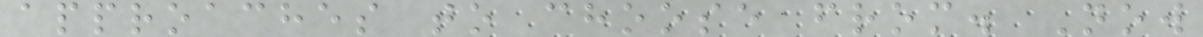approaches to choose from. Now
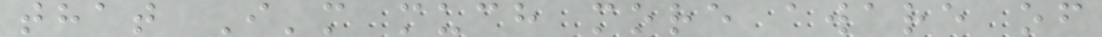that I'm much more aware of
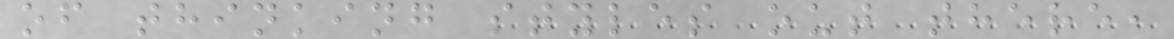of thinking styles out there,
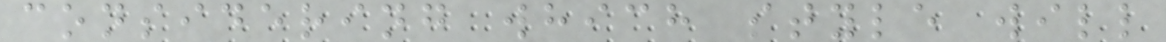considering which style will
